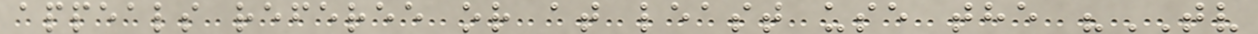appeals referee or at least use the "TV
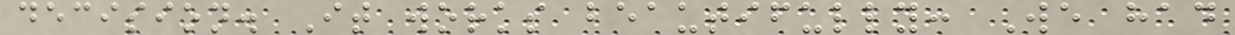decision. It works beautifully: We had
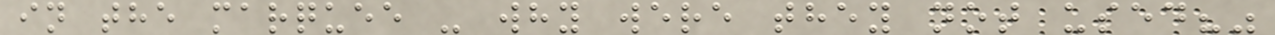in the marquee - why were they not used?"
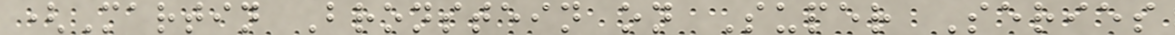(Martin Bronstein on Super Series
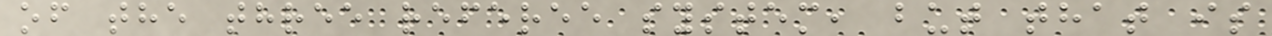of the three referee system, but that is
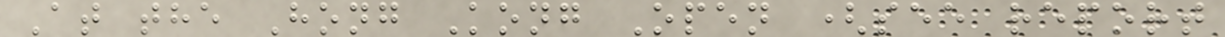At the Hong Kong Open (see report
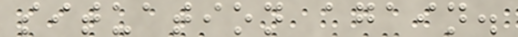situation again.
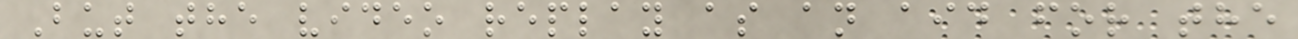But the video replay as an aid for the
